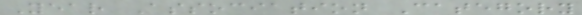Year Association Category
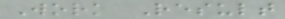Work Result
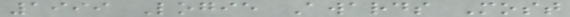1999 Logie Awards Most
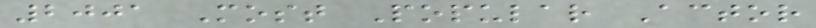2001 Most Popular Actor
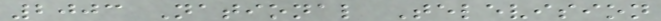2003 National Television
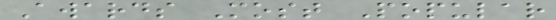Awards Most Popular
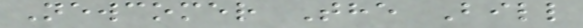Newcomer The Bill
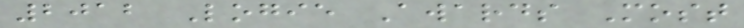2012 Logie Awards Most
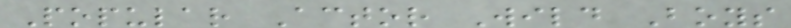Popular Actor Wild Boys
